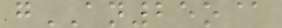gAN25o@
